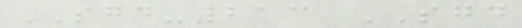SGD-213 SGD
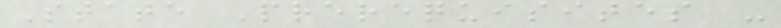State Prerequisites -
